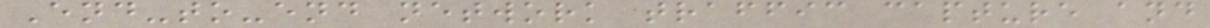End-to-end network traffic capture and
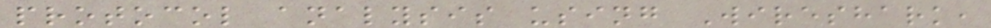protocol analysis using Wireshark,
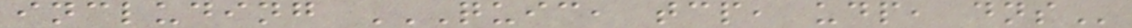including QUIC, TCP, UDP, DNS
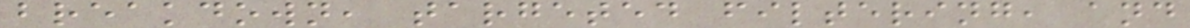breakdown, targeted filtering, and
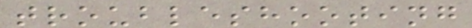troubleshooting
